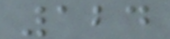124
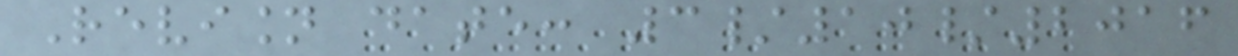Revision date: 3/10/2016
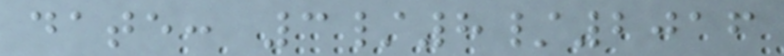date: 3/8/2016
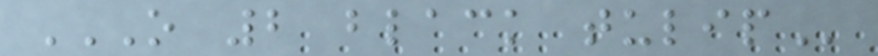O 2 BLACK TULIP
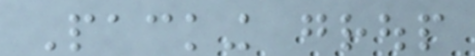Packing group
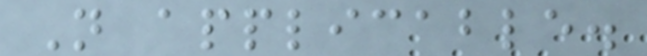Not applicable.
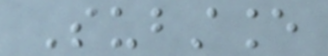Substance
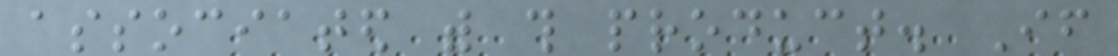associated with this product. If
